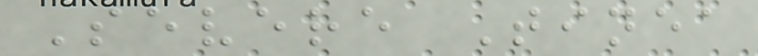Severe Tinea
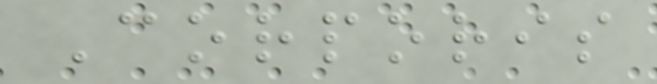Corporis
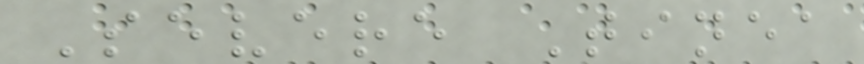Severe Tinea
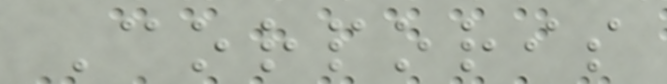Corporis
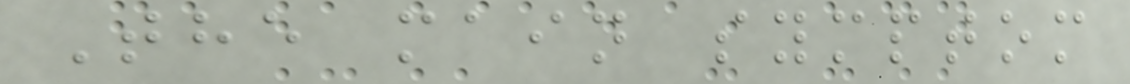The main symptom
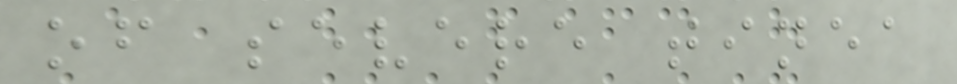of severe tinea
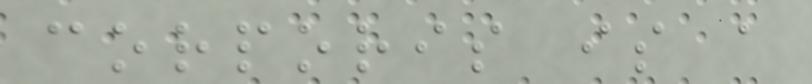corporis is a
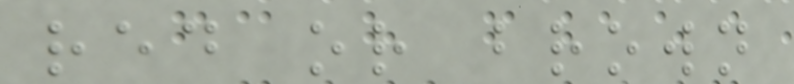red or brown
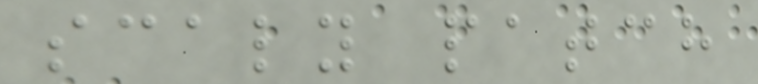scaly patch
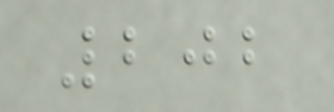202
